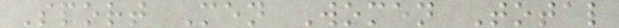Sport Men Women Total
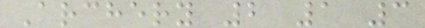Archery 2 1 3
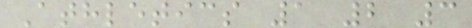Athletics 1 2 3
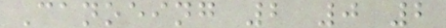Canoeing 2 0 2
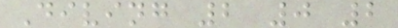Diving 2 0 2
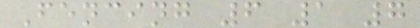Fencing 6 1 7
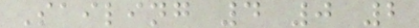Sailing 4 0 2
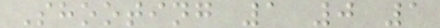Shooting 1 0 1
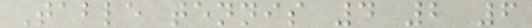Table tennis 4 2 6
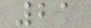21
